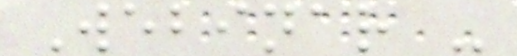Webinar -
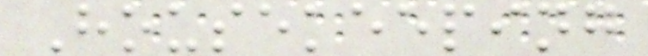Housekeeping
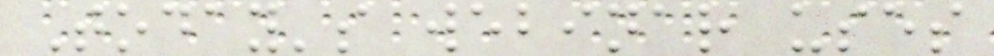Today's webinar uses
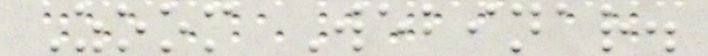Zoom Webinar.
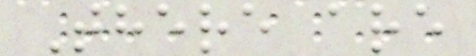There are
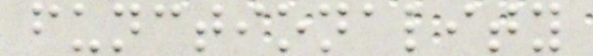functionality
